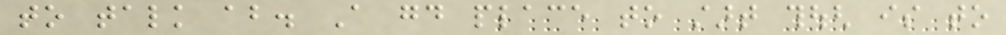to talk about. A good place to start though is to
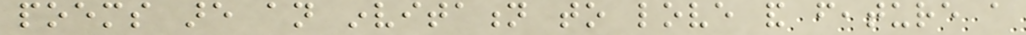poems are an invitation to love and feature a
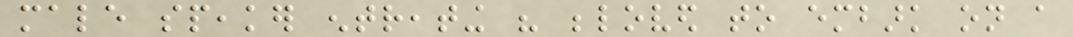male speaker entreating his beloved to embark on a
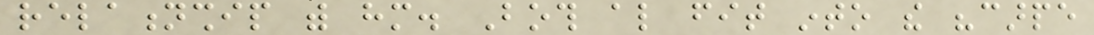relationship with him. Both also fit into the "carpe
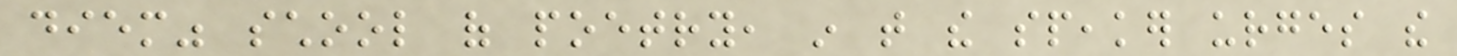diem" school of poetry, in that the speaker urges the
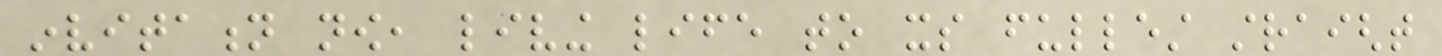invitation now, living life to its fullest straight
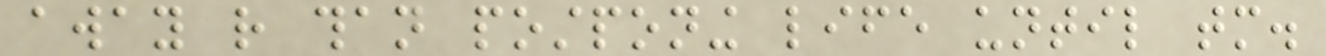away rather than postponing life until tomorrow.
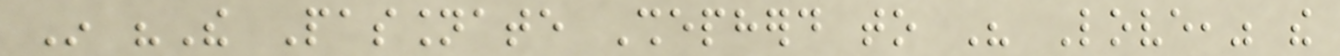In "The Passionate Shepherd to His Love," the
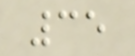35
